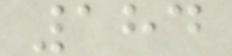184
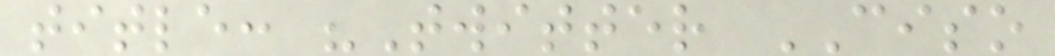title: "Twitter CISO
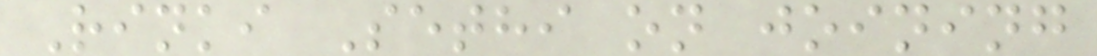Rinki Sethi on joining
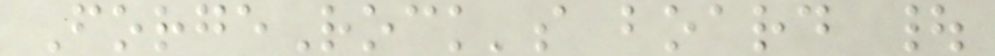ForgeRock's board |
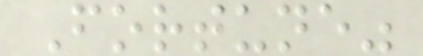Fortune"
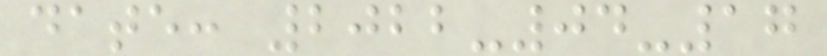date: 2022-04-17
